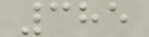385
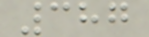387
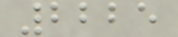2225
